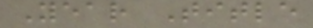Year Title
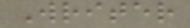Writer
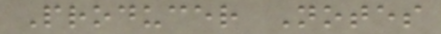Producer Notes
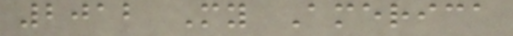2012 My America
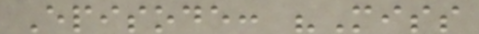Episode: "Miss
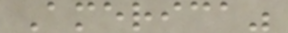America"
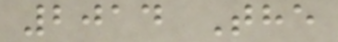2014 The
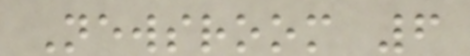Newsroom 6
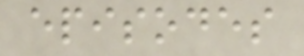episodes
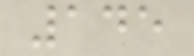145
